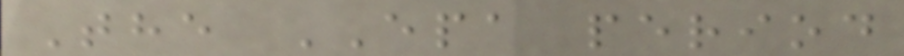The EPA period
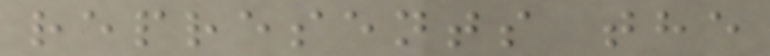represents the
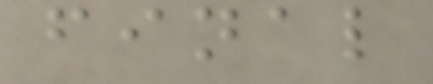final
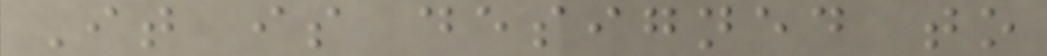It is designed to
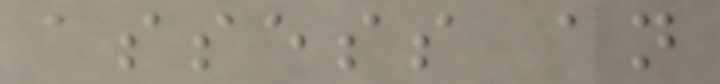assess an
